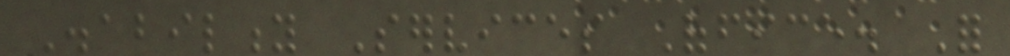Disability Services Office. For
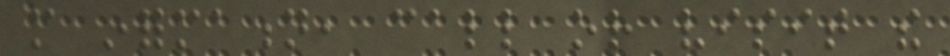more information, call or visit the
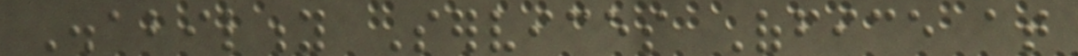Disability Services Office at
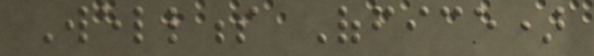Wellness Office)
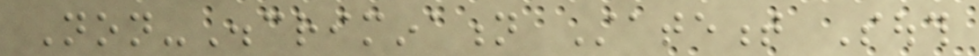Non-Discrimination Statement South
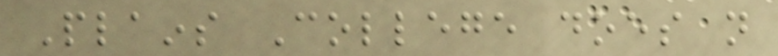Plains College does not
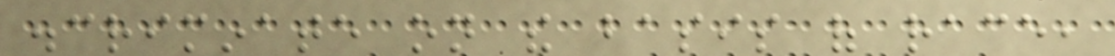discriminate on the basis of race,
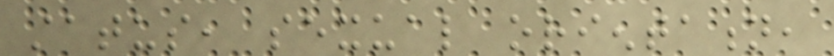status, sexual orientation,
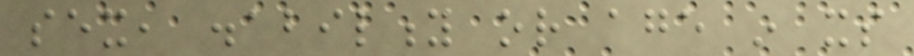sex, disability or age in its
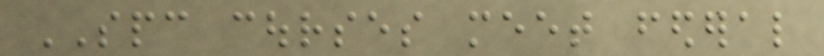SPC courses meet federal
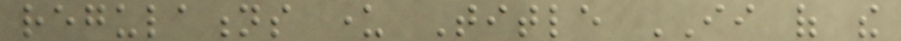regulations under Title II of the
